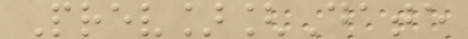Prev][Date
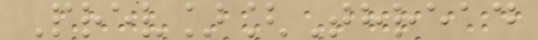Prev][Thread
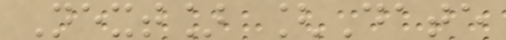Next] [Date
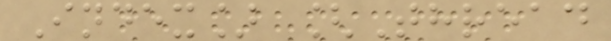Index] [Thread
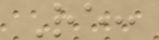Re:
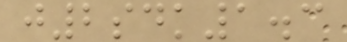j2sdk1.3
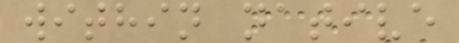within native
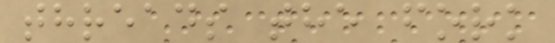threads the fork
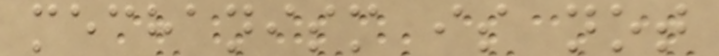mechanism is not
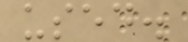used.
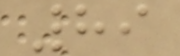89
